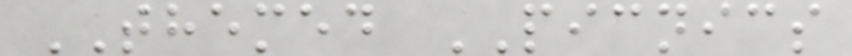THEMED PICNICS
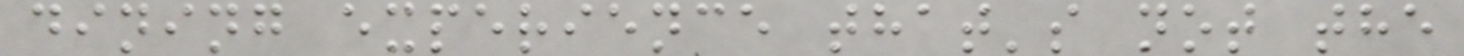dining experience that's not the
